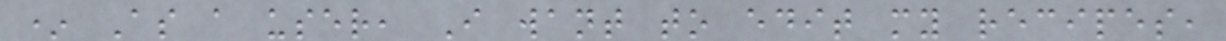* As a user, I want to edit my recipes,
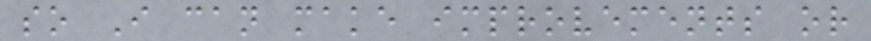so I can make improvements or
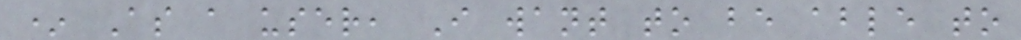* As a user, I want to be able to
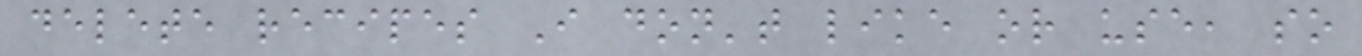delete recipes I don't like or use, so
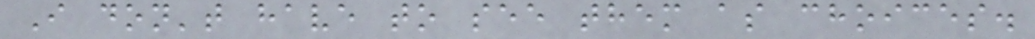I don't have to see them as choices.
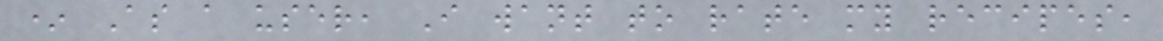* As a user, I want to rate my recipes,
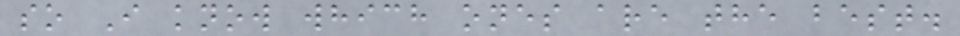so I know which ones are the best.
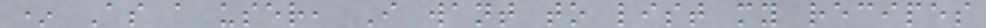* As a user, I want to list my recipes
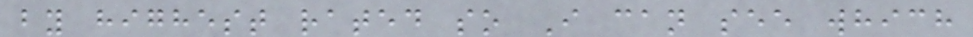by highest rated so I can see which
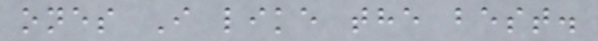ones I like the best.
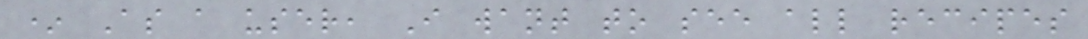* As a user, I want to see all recipes
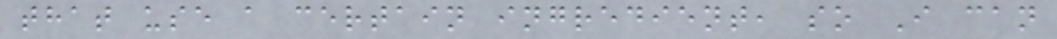that use a certain ingredient, so I can
